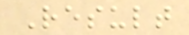Result
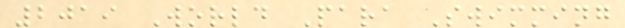2019 World Para Swimming
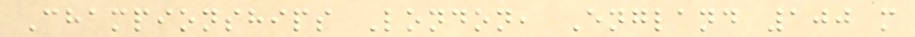Championships London, England 100 m
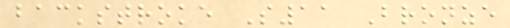backstroke S11 Bronze
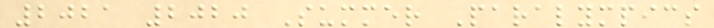2021 2020 Summer Paralympics
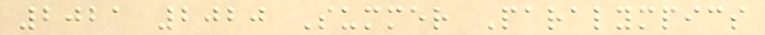2021 2020 Summer Paralympics
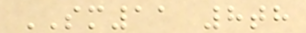SM11 8th
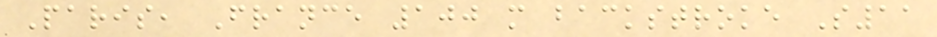Paris, France 100 m backstroke S11
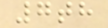7th
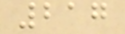217
